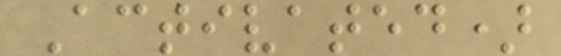Activated)
